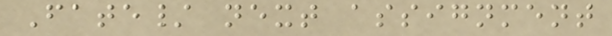Fate/ next assignment
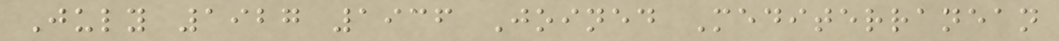July 1927 1936 Joined Mediterranean
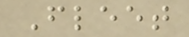Fleet
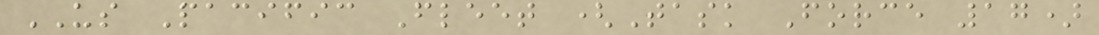US Pacific Fleet (Task Force 17)
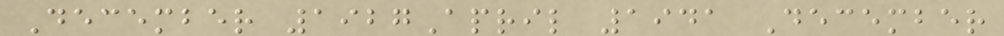December 1927April 1941 December
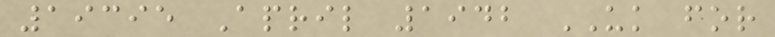19395 April 1942 UK for
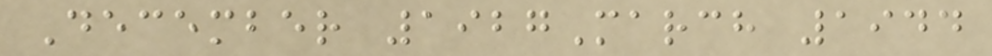December 1927March 1944
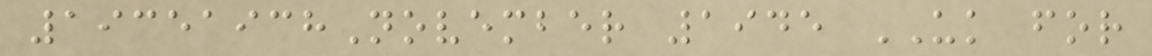19351938November 1945 UK for
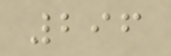296
